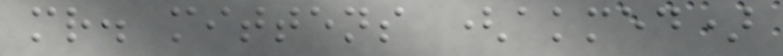mr. mittens (akmed)
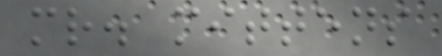mr. mittens
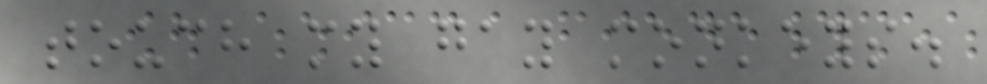touch my gay monkeys.
